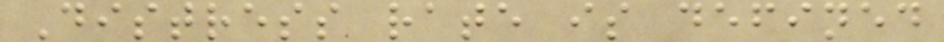Distress rate is defined
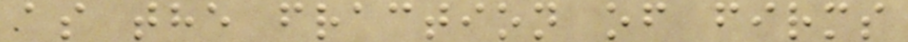as the fraction of firms
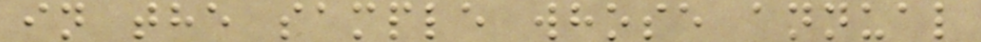in the sample whose annual
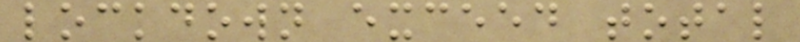lockdown exceed total
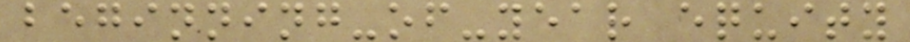beginning-of-year equity
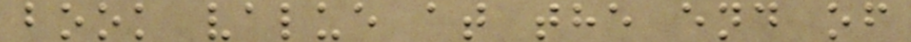book value at the end of
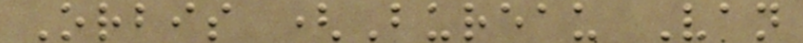Orbis (Bureau Van
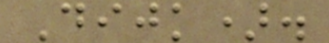Dijk).
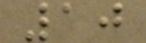10
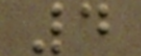4
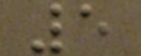5
